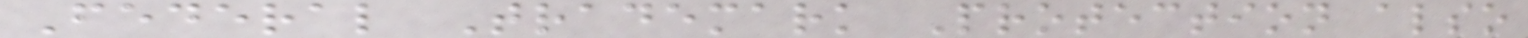Federal Trademark Protection also
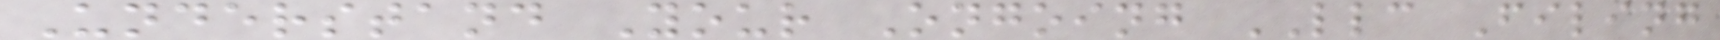Understand Your Ongoing LLC Filing
